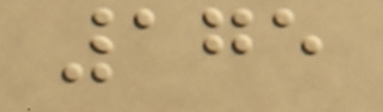175
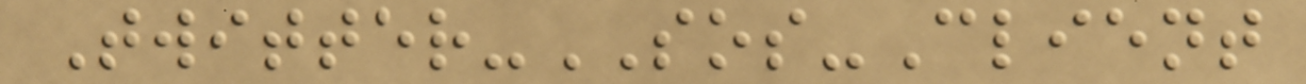Twitter-SOS-Client
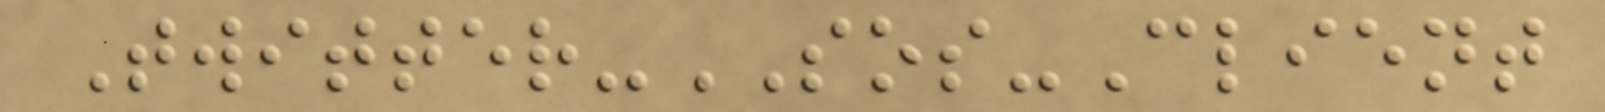Twitter-SOS-Client
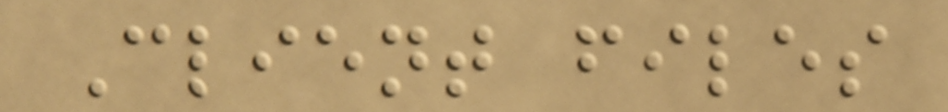Client files
